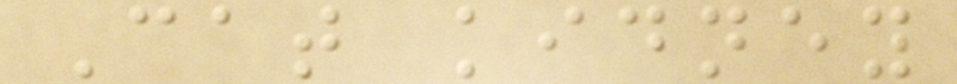Cat kidney
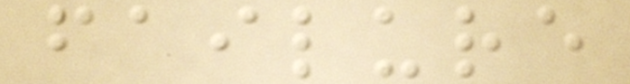failure
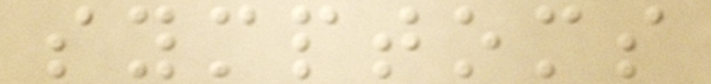symptoms
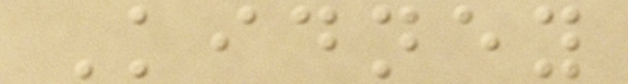Kidney
